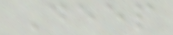Deep
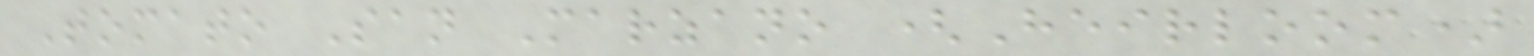Tomato San Marzano (Heirloom)
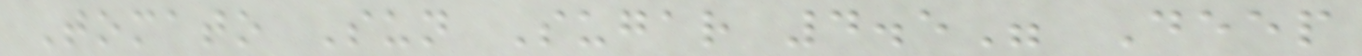Tomato Sun Sugar 4.5" Deep
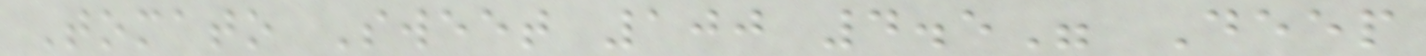Tomato Sweet 100 4.5" Deep
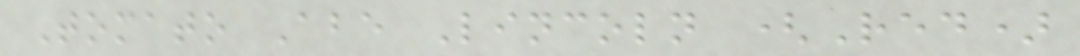Tomato Abe Lincoln (Red)
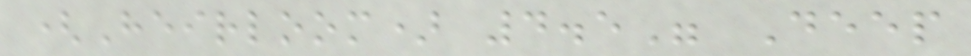(Heirloom) 4.5" Deep
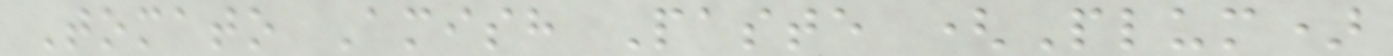Tomato Amish Paste (Plum)
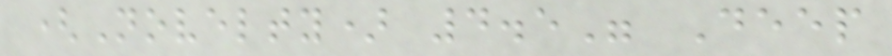(Novelty) 4.5" Deep
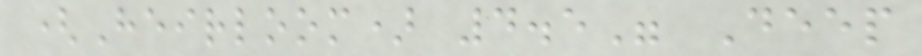(Heirloom) 4.5" Deep
